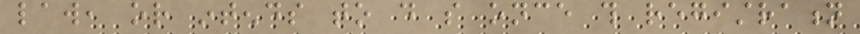law, or intends to do so once this registration
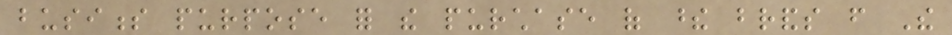business purpose for the purchase of these brands from The
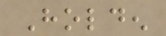Holden
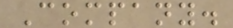Company.
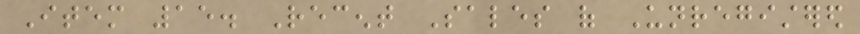Item 15. Recent Sales of Unregistered
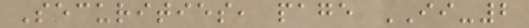Securities, page II-2
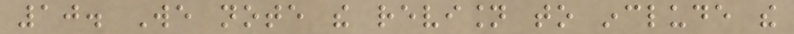10. We note the revision to include the
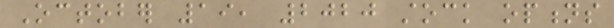October 19, 2020 stock options
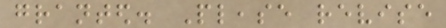granted. Please revise
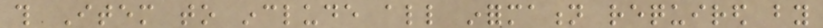this Item to include all information required by
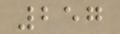257
